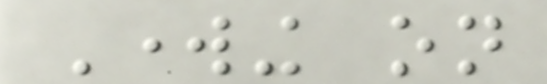Working on
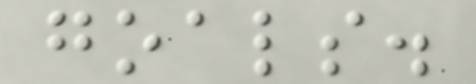goals.
